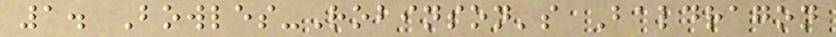1. Bowles-Robinson's Baldragon
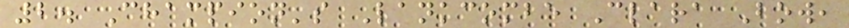2. Champion's Lankcombe Clara Bow,
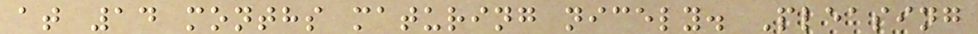at 14 months maturing nicely. Pleasing
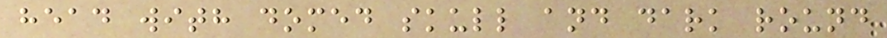head with domed skull and dark round
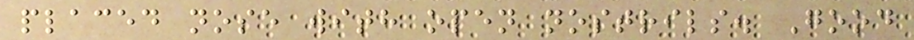placed nose with open nostrils. Good
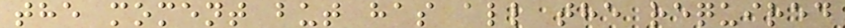the moment but has all the required
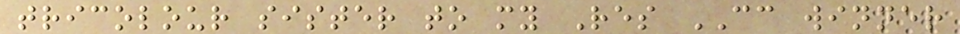tricolour sister to my Res CC winner
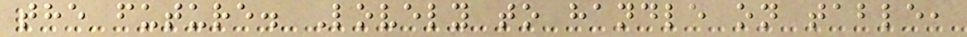the future. Lovely to handle on table,
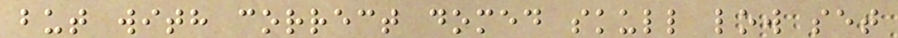but with correct domed skull low set
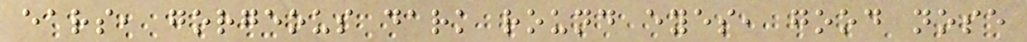ears, gorgeous dark round eyes, good nose
